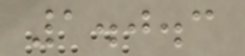1.0.3
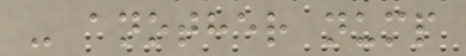- another nump
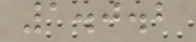1.0.2
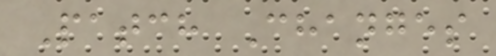Patch Changes
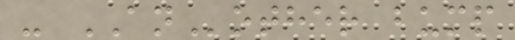- ANother bump
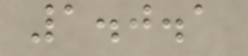1.0.1
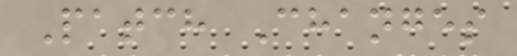Patch Changes
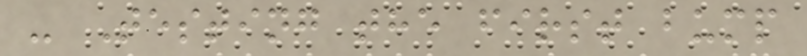- Testing the first bump
